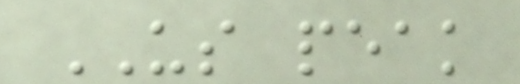US peak
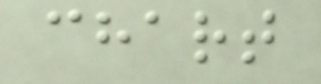chart
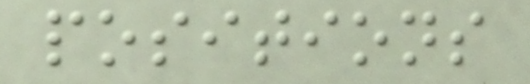positions
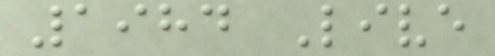1984 Live
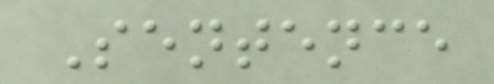Sentence
